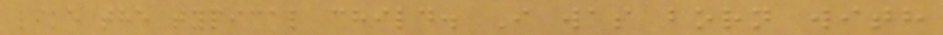like the typical child. I was born with
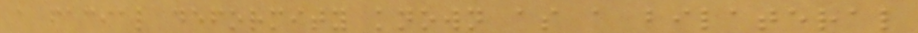a facial deformity known as a bilateral
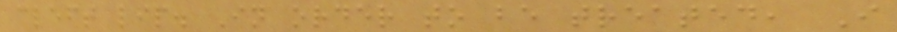cleft lip. In order to be treated, I
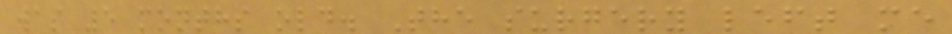was 5 months old. The surgery left me
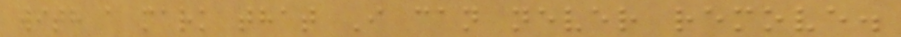with a mark that I can never remove.
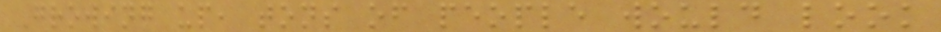Growing up, tons of people would look
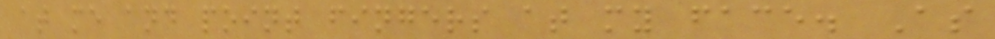at me and point fingers at my face. As
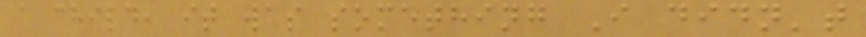a child, it was something I didn't
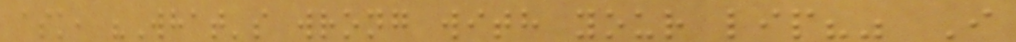ask, "What's wrong with your lip?" I
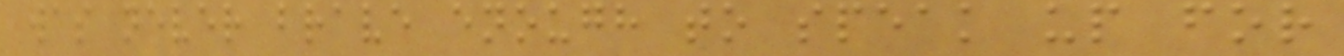was never brave enough to speak up for
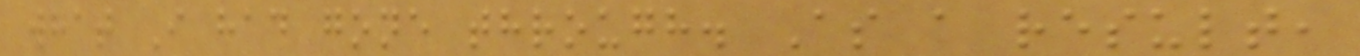what I had gone through. As a result,
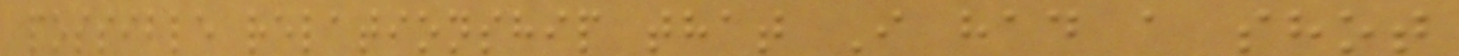possible relationship that I had a shot
